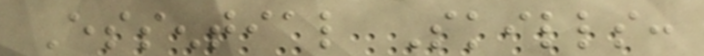Essential Skills:
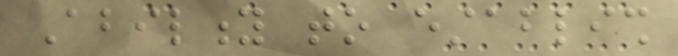Ability to establish
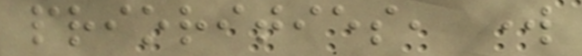priorities, work
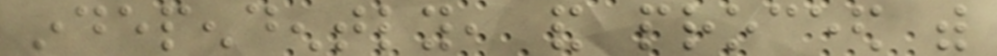independently, and proceed with
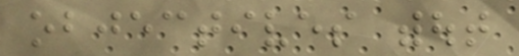objectives without
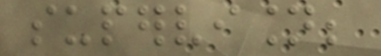supervision;
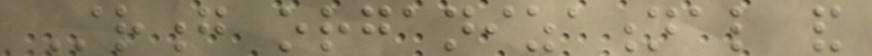Strong organizational and
